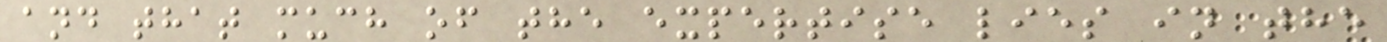and that much of the expertise lies in the
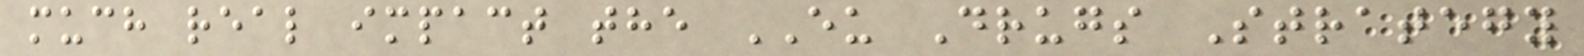much real impact the EU Drugs Strategy
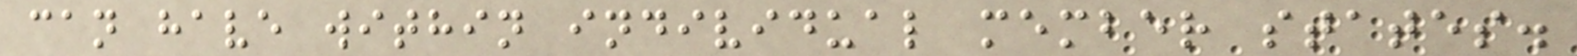can have within individual member states.
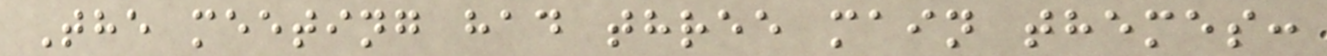The meeting had three main themes:
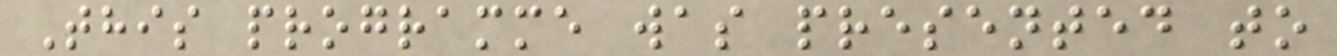This programme was presented to
